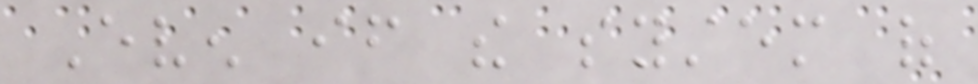Even if the system of
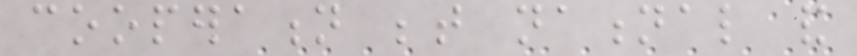cooperation between national and
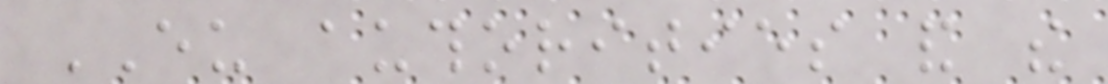EU authorities and the
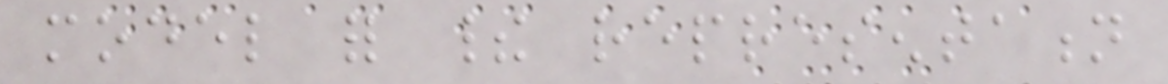model for their representation
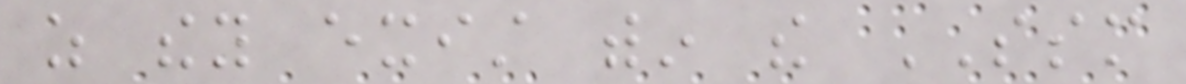as they exist within the SSM
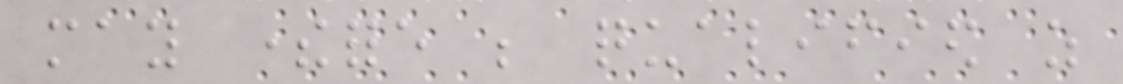may therefore be qualified as
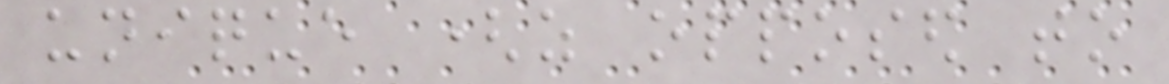unique (as opposed to
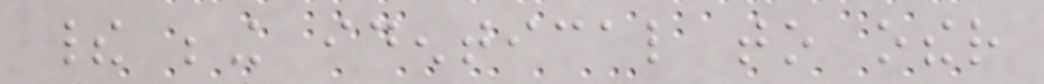their being identical to other
